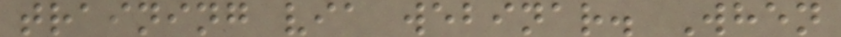training via webinar. When
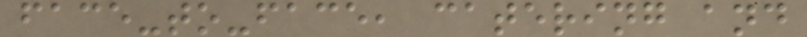face-to-face, catering and
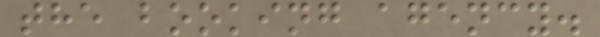the booking agency.
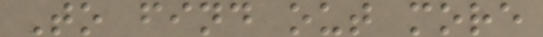To find out more
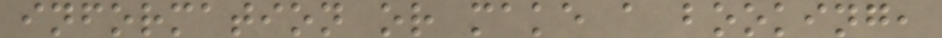information or make a booking,
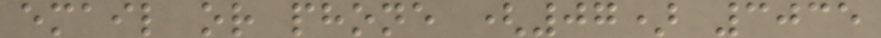email or phone (07) 3035
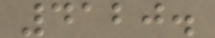4120.
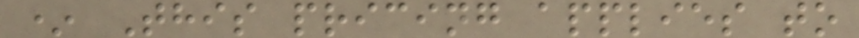* This pricing applies to
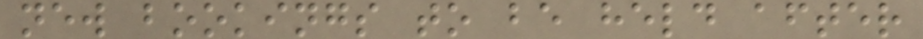new bookings to be held after
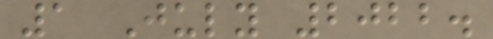1 July 2022.
